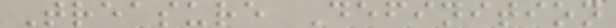Treasure Definition
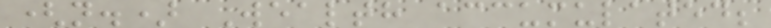(n.) Wealth accumulated;
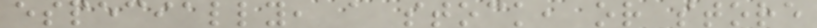especially, a stock, or store
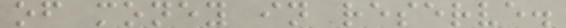of money in reserve.
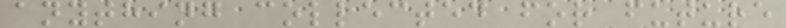anything collected for future
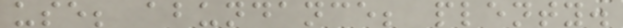use; abundance; plenty.
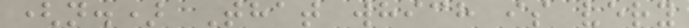(n.) That which is very
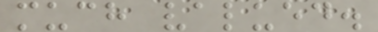much valued.
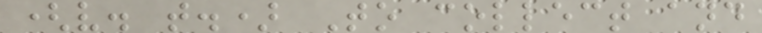(v. t.) To collect and
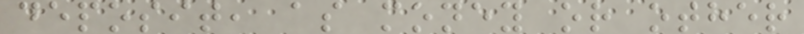deposit, as money or other
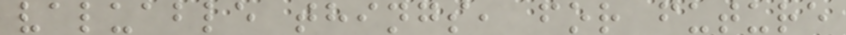valuable things, for future
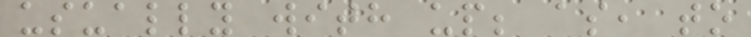usually with up; as, to
